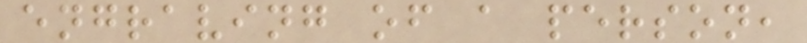engraving of a person,
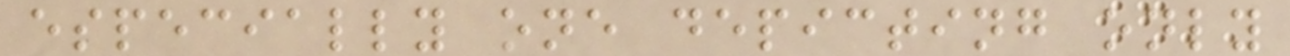especially one depicting only
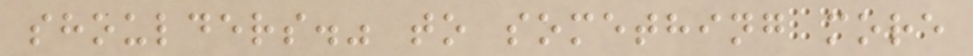shoulders." to something more
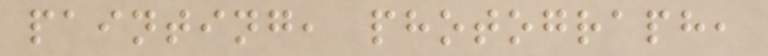painting, photograph,
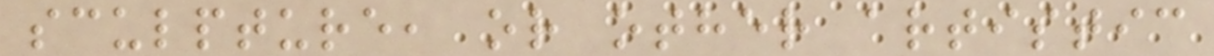sculpture, or other artistic
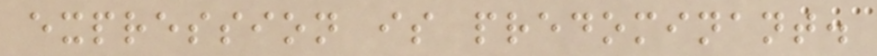expression is predominant.
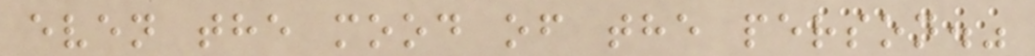even the mood of the person."
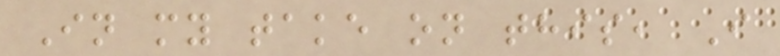In my take on this, I
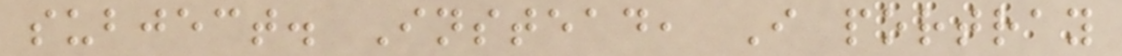subject. Instead, I portray
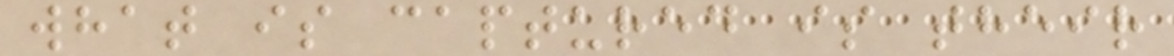what is captured is their
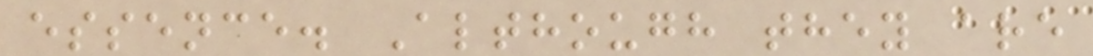essence. Although they are
